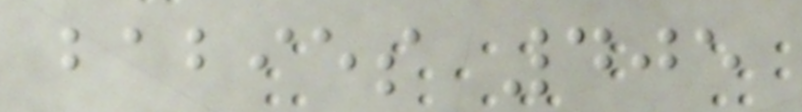babies 405
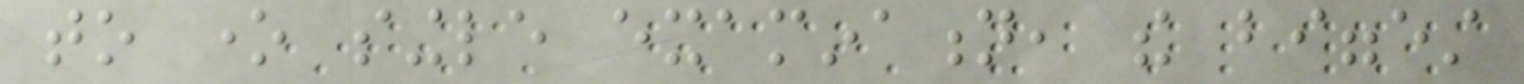to one single examination, the biggest
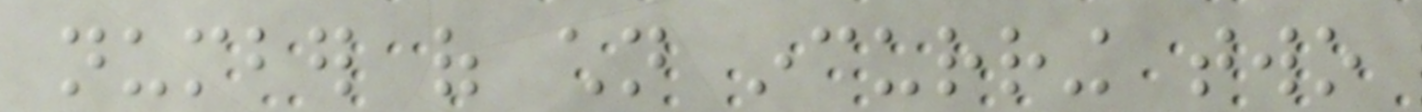number of children incurring two
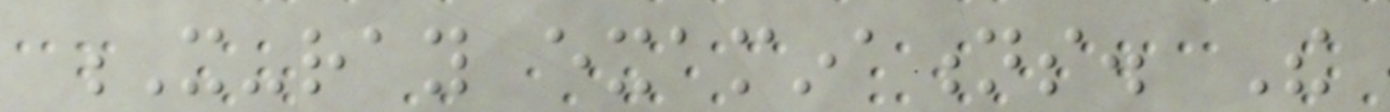X-ray examinations. The
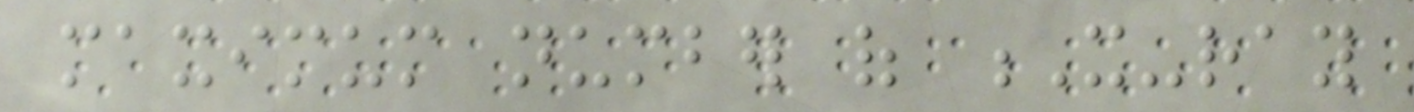maximum number of X-ray
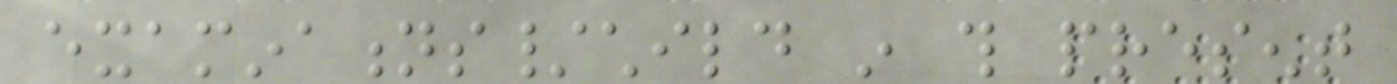examinations/child in this present
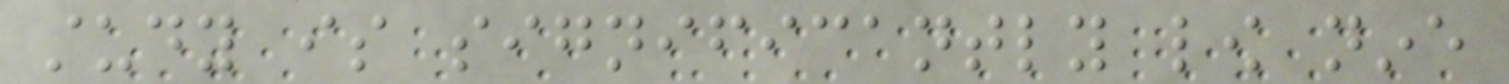study is significantly low nine
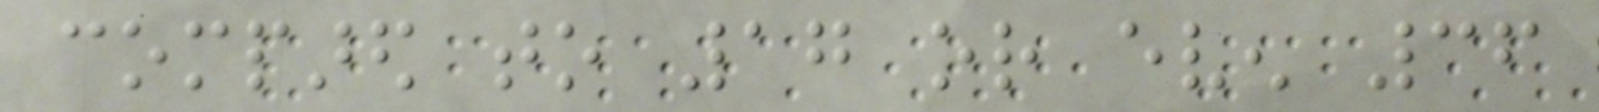compared to 17 or even 36
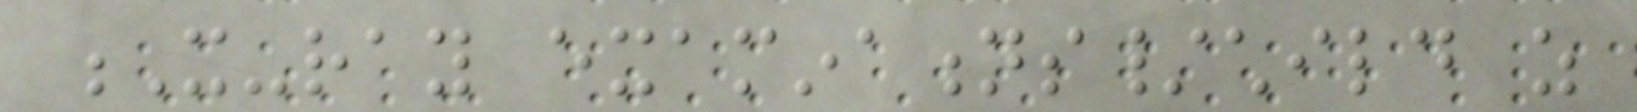X-ray examinations/child as
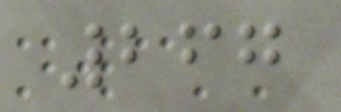267
